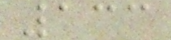133
